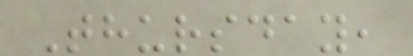Thursday,
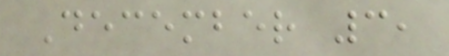December 3,
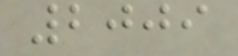2009
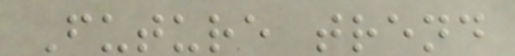Future trend
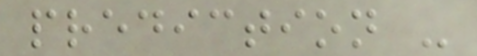prediction -
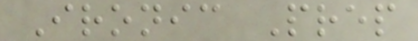Ironic Prep
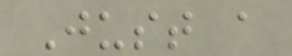Just a
